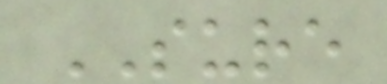SURE
